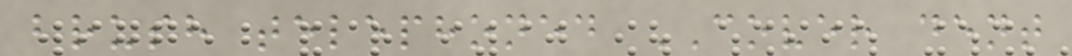brush telephoned COVER dent
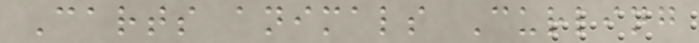Carts animals Curling
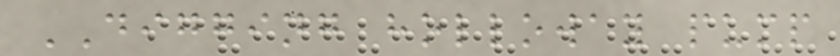DIGGING holloway pump
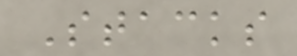Stacks
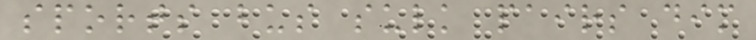sports bus sulk pairs dim
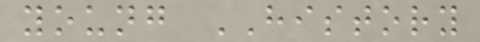young HISTORY
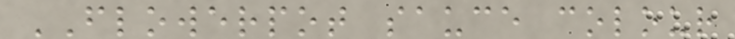FLOWERPOT sauce colour
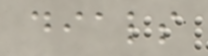dials
